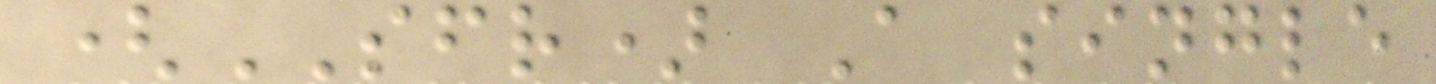(SFR) A single
